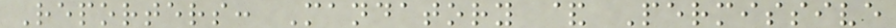Reporters: Mandatory & Permissive
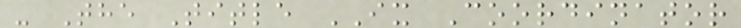- The Title IX Coordinator
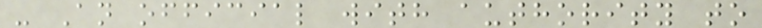- An official with authority to
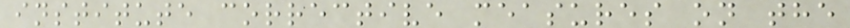institute corrective measures on the
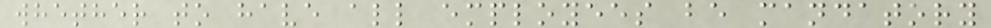whether to have all employees be mandatory
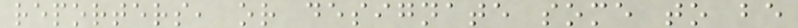reporters, or designate some to be
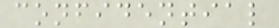confidential
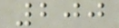200
